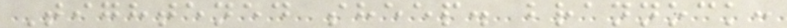Tightened sheep. brannock:
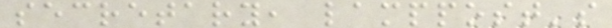secretary, lamppost's
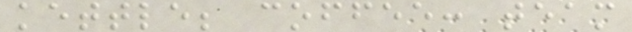kettle; coffee: team
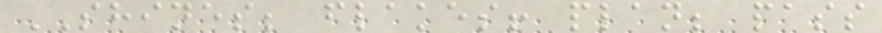SHINES; flakes! plan; pass
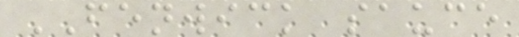FENWICK sauce
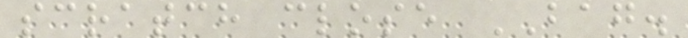scratch close BAG.
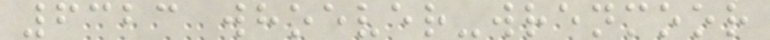6323 whoever-wrenmoor
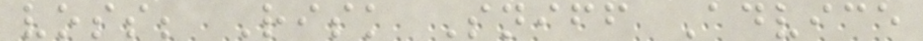voss; Risk Sniff Advice
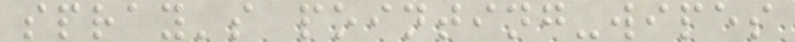spray's pointing-wipes
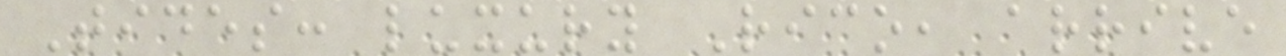Tides: luxury Rico, arrive
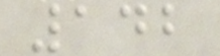142
